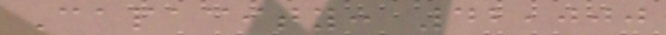Capacity: 42,000
